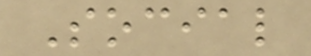Social
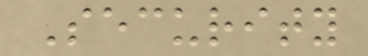Security
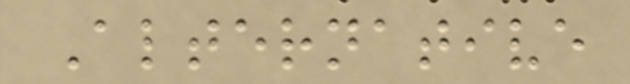Alternative
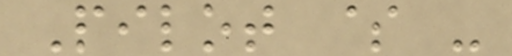Pilot $ -
